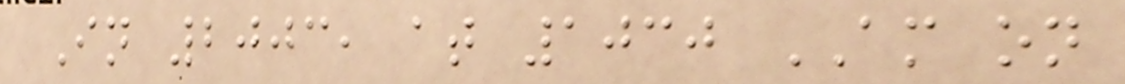In 2003, at 1030 AM on
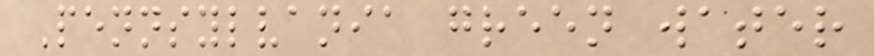Pennsylvania green water
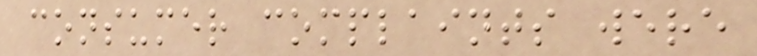consumer complaints were
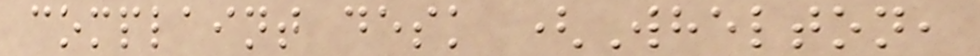complaint desk (Whelton,
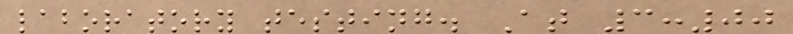laboratory testing. At 3:00
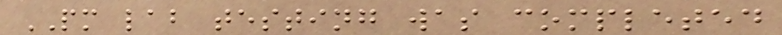PM lab testing was completed
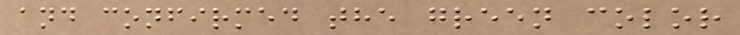and confirmed the green color
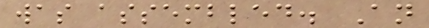was assembled. An
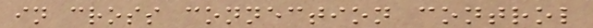in cross connection control
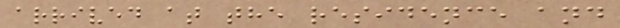arrived at the residence and
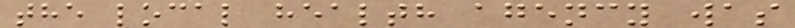the local health agency was
